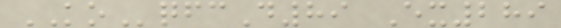KOqfcD89 Ex289
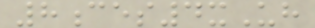8ces4xUh
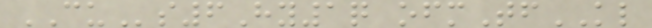CUs6Hy1q ofmTfKL
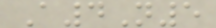A4N5
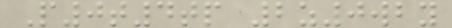P0t4tp 2z0wby
